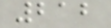212
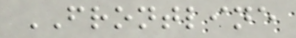FRONTLINE
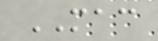MAC
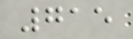715
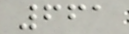661
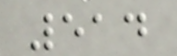514
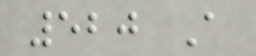520 A
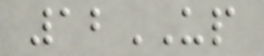12UP
